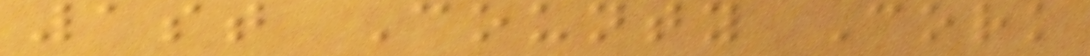1st County Cork
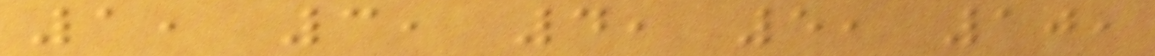1, 3, 4, 5, 10,
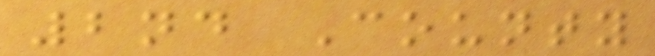2nd County
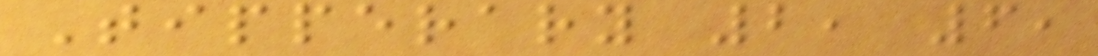Tipperary 2, 6,
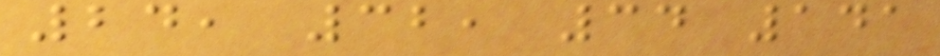24, 32, 34 141
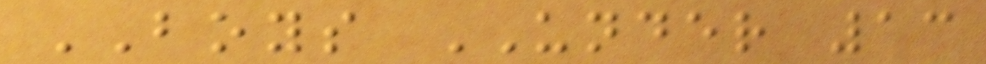BOYS UNDER 13
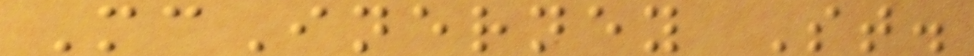McInerney St.
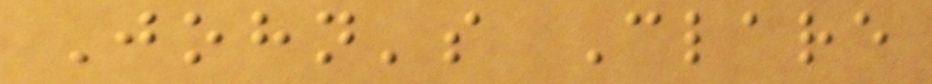John's Clare
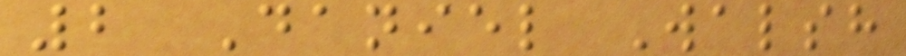2 Daniel Walsh
